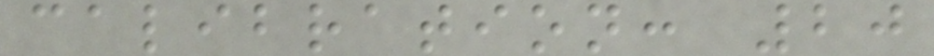calibration: 20
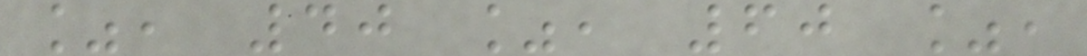%, 40 %, 60 %,
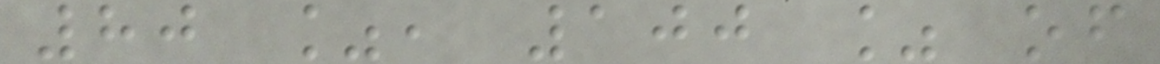80 %, 100 % of
